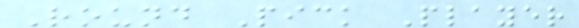Round Pick Player
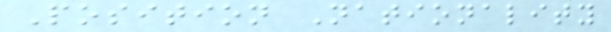Position Nationality
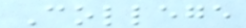College
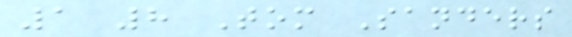1 8 Tom Sanders
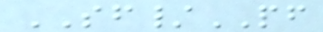SF/PF
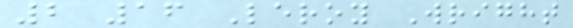2 16 Leroy Wright
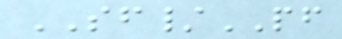SF/PF
